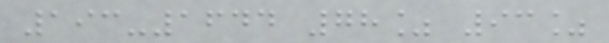193-1644 78% 93%
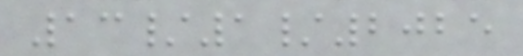13/1/2025
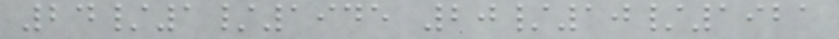24/1/1945 20/10/1921
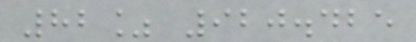82% 920.425
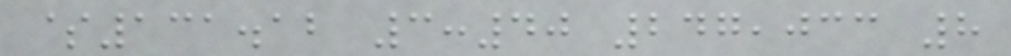$131.12 3:40 247,033 8
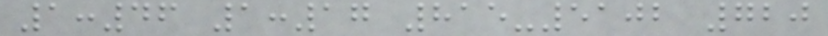1:46 1:17 815-5102 720
